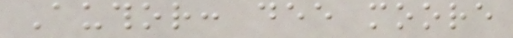Author: dee moore
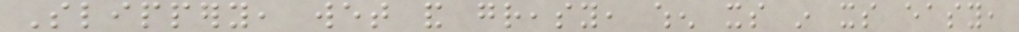Slippery, wet and greasy, when its in its easy,
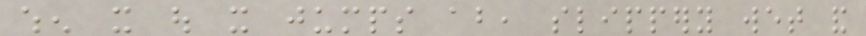when it out it jumps about, slippery wet and
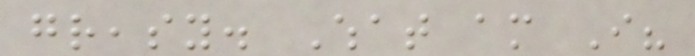greasy. What am I?
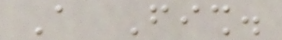A Fish.
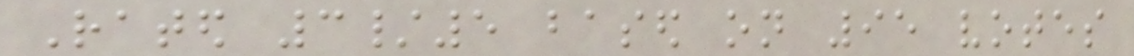Rated 3/5 based on 95 votes
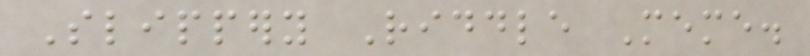Slippery Riddle Meme.
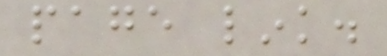page link.
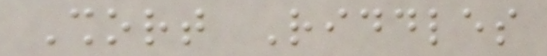Short Riddles
